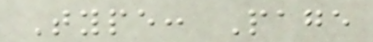Type: Page
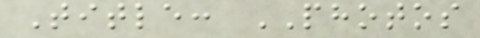Title: PHOTOS
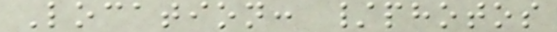Location: /photos
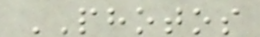PHOTOS
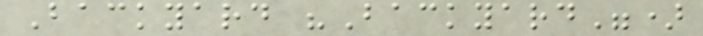Backyard "Backyard")
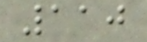110
